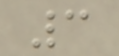3
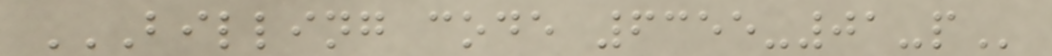BILLING CODE 6355-01-P
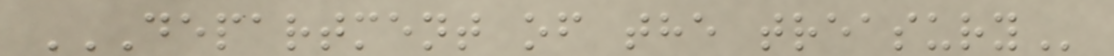DEPARTMENT OF THE TREASURY
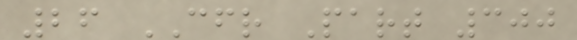26 CFR Part 300
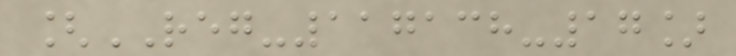[REG-117138-17]
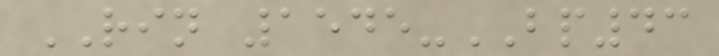RIN 1545-BP43
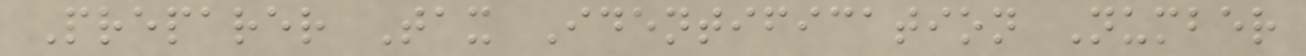Preparer Tax Identification Number
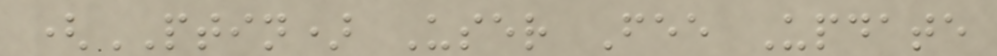(PTIN) User Fee Update
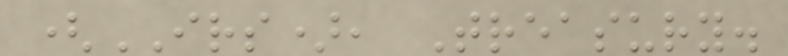(IRS), Treasury.
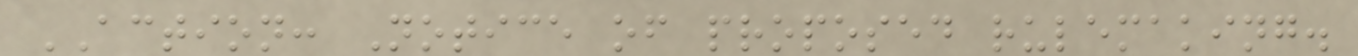ACTION: Notice of proposed rulemaking.
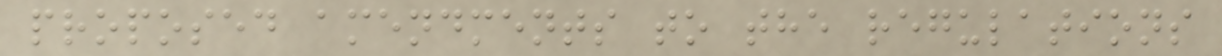proposed amendments to the regulations
